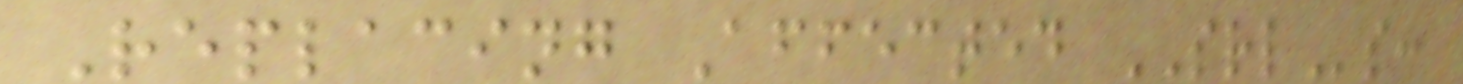Replacing Affected SRLs:
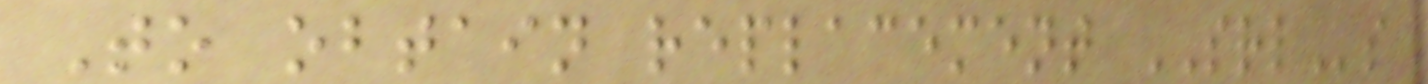To obtain replacement SRLs
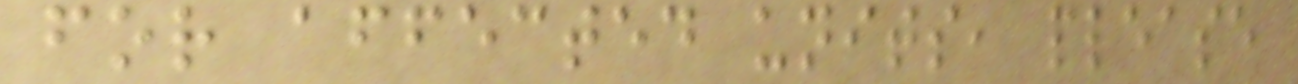for affected units, please
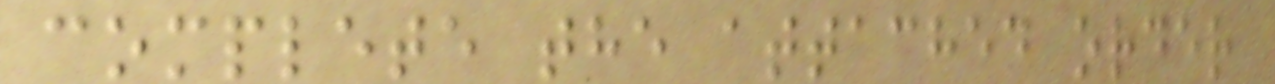complete the attached order
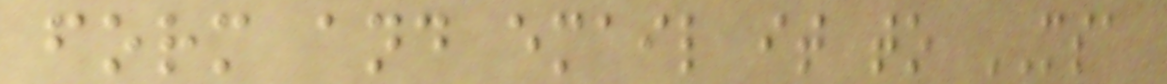form and email it to MSA
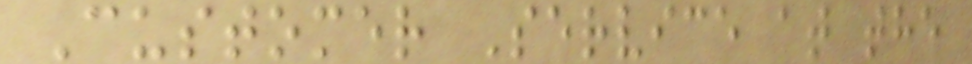Customer Service at the
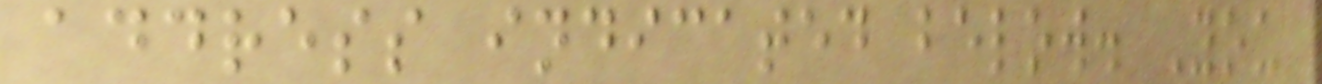address indicated below. You
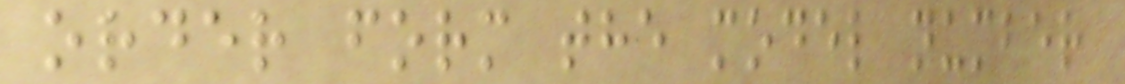order form the model number
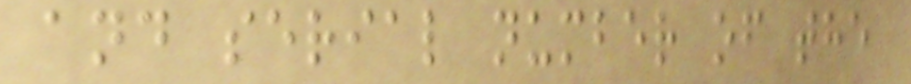and serial number of the
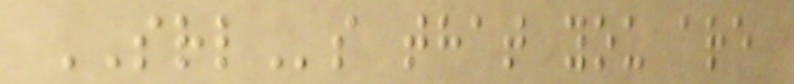SRLs that you are
